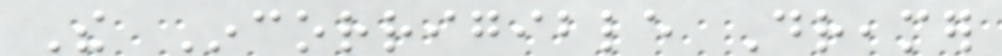The Incorrigible Dreamer
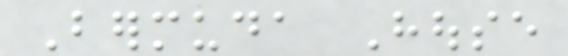Bermuda House
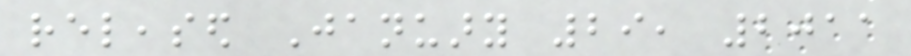released January 29, 2011
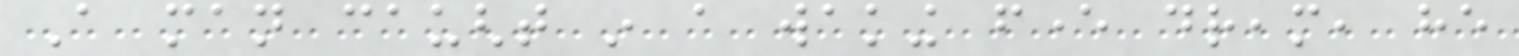A man caught in a waking fever dream, he
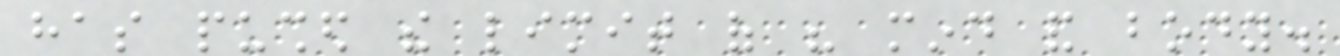has pushed the limit of his mind and body.
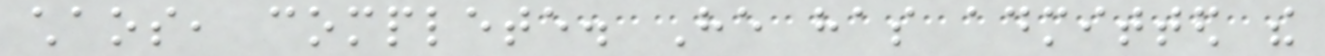chaos, complete. He has admitted the
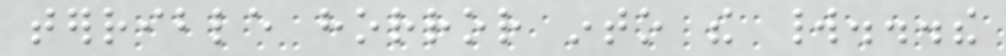terrible horror into the world...the
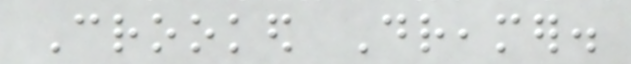Crooked Dreamer.
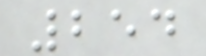254
